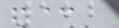122
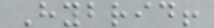Hybrid!
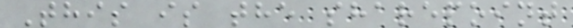This is the sharepoint
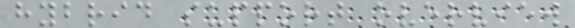hybrid support overview
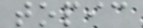topic
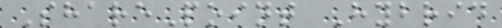SharePoint Hybrid
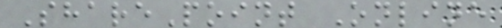SharePoint Online
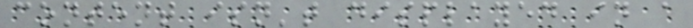content isn't displayed in a
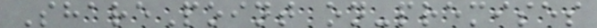SharePoint on-premises
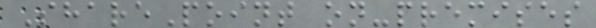SharePoint on-premises
